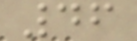46
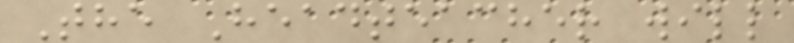The Headteacher will
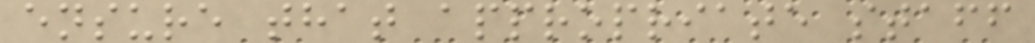ensure that appropriate staff
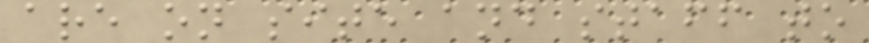are on site and staff to
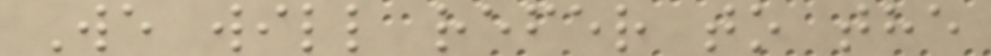We will refer to the
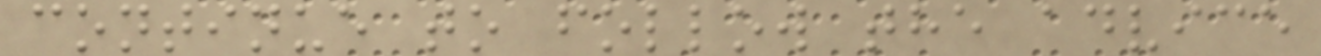continue to follow the advice
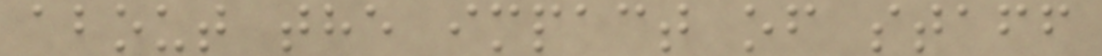about the impact of staff
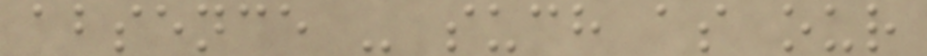absence - such as our
